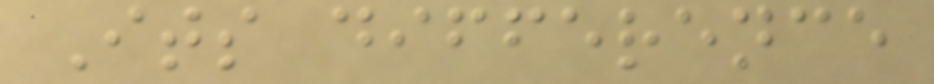Its difference
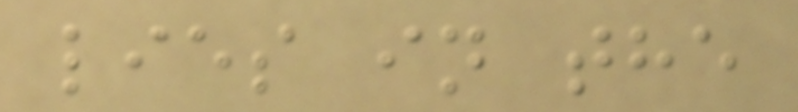lies in the
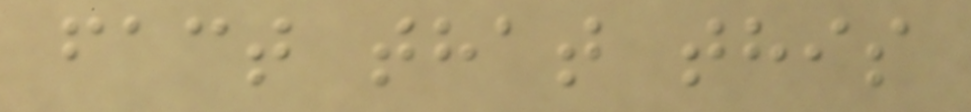fact that this
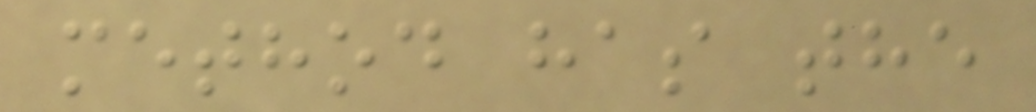method has the
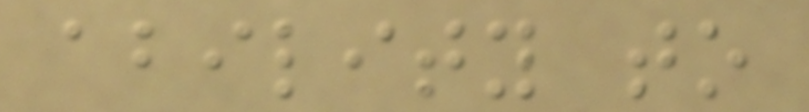ability to
